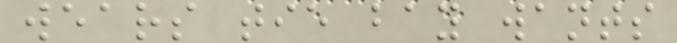wears tie bay wants
